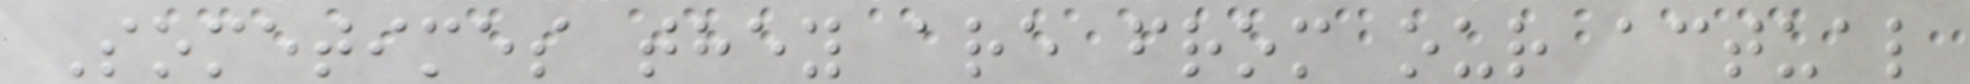Sometimes they are from our actual
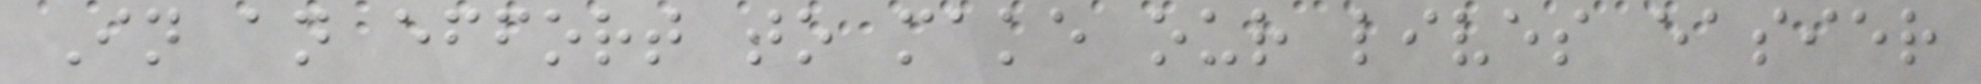In an effort to make our lives easier
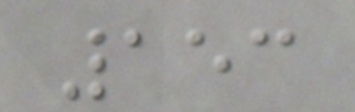153
